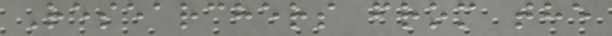Researchers from the
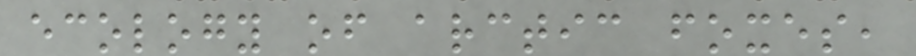ecology of arctic foxes,
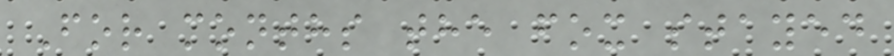For months the fox stayed
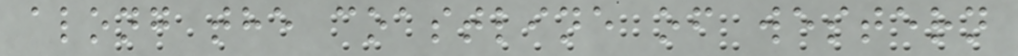along the coastline of western
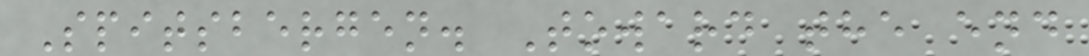Spitsbergen. Toward the end
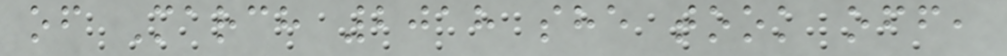of March 2018 she took off,
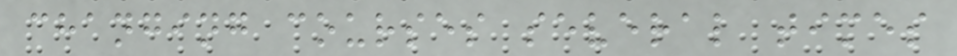changing courses several times
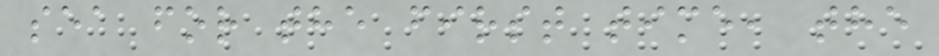sea for the first time, the
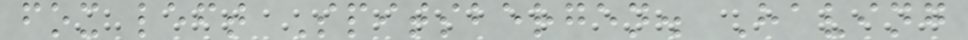fox left Spitsbergen. Having
